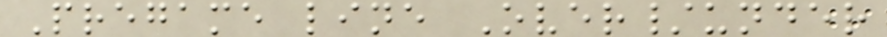Pregame line Over/under
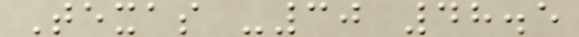Texas -30 48.5
